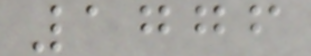1776
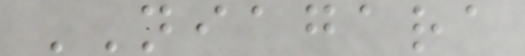NIAGARA
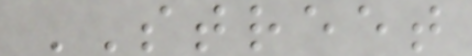STREET
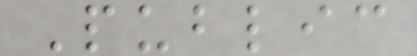Public
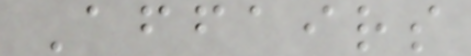Affairs
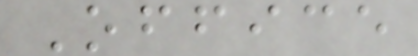Office
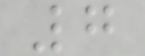7
